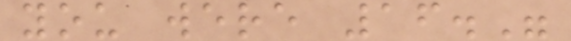you were 16."
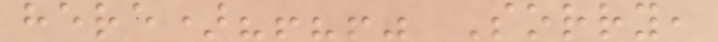here)?!?!" Sorry,
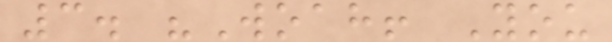3. "Woah! You
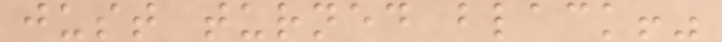just turned black!"
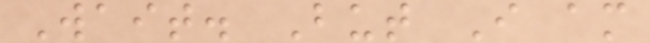Wait. But I am
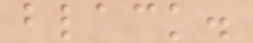black.
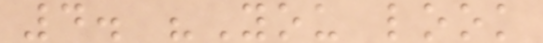4. "You look
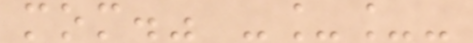mom." -__-
